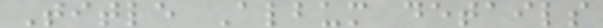Title Album details
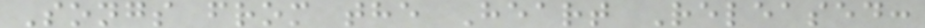Songs from the Heart Released:
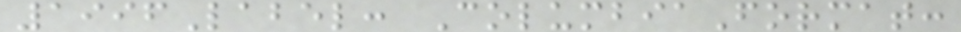1996Label: ColumbiaFormat:
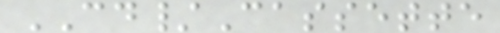CD/Cassette
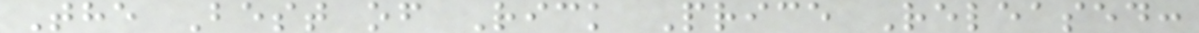The Best of Rick Price Released:
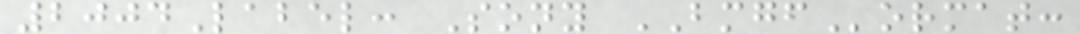2004Label: Sony BMGFormat:
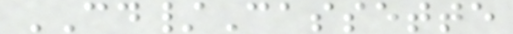CD/Cassette
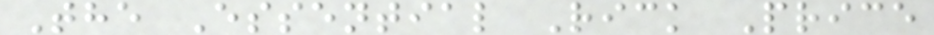The Essential Rick Price
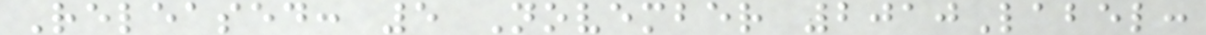Released: 5 November 2010Label:
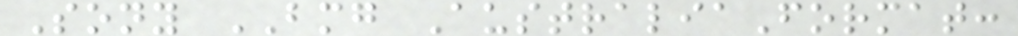Sony BMG AustraliaFormat:
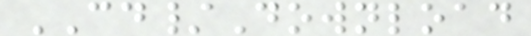CD/Download
